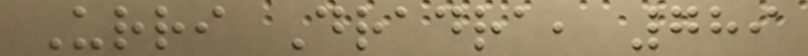Urri Dradra, 789
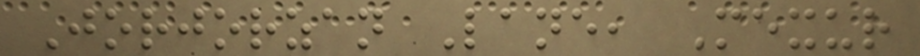Jorjorzan Lane, Mexur
